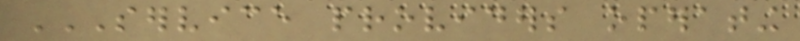SERVICE PROVIDERS OPERATING
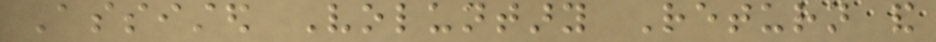Assisted Voluntary Return and
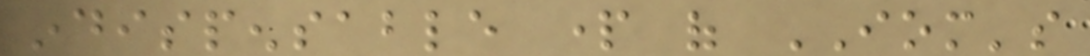indispensable part of IOM's
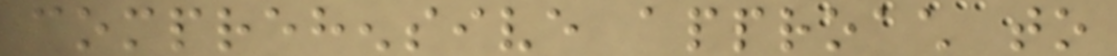comprehensive approach to
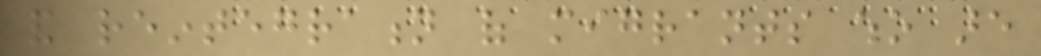and reintegration of migrants who are
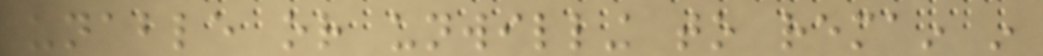unable or unwilling to remain in
